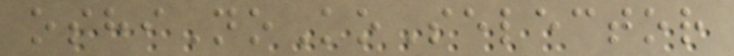oshiNoKoSelector
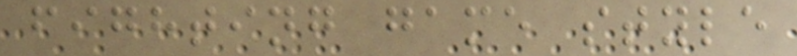fighting game style
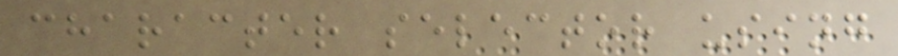character selector using
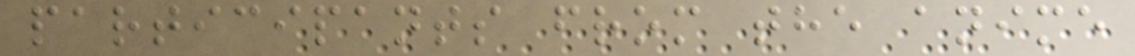participants from the anime
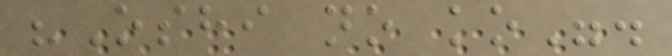"Oshi no ko".
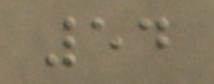54
